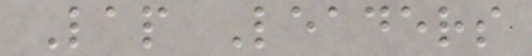Lap Leaders
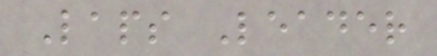Laps Leader
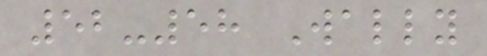52-58 Wally
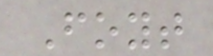Foyt
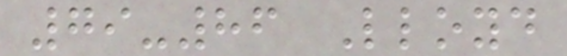79-86 Lloyd
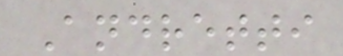Andretti
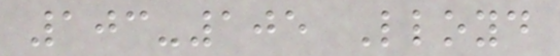103-105 Lloyd
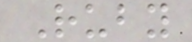Ruby
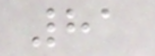81
